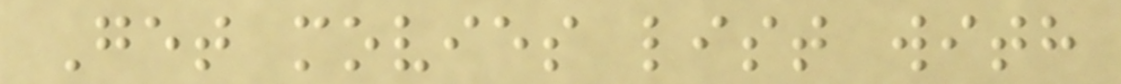Get movies list with
